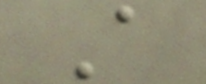A
